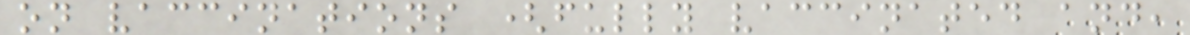on vaccinations (fully vaccinated and,
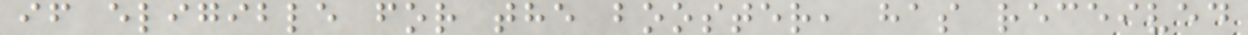if eligible for the booster, has received
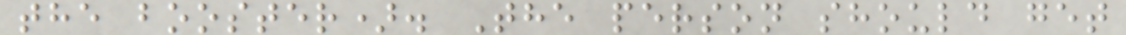the booster). The person should get
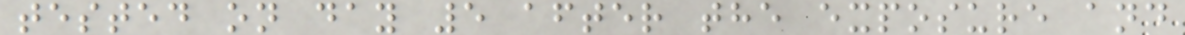tested on day 5 after the exposure and
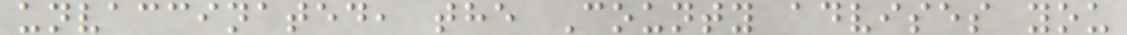unvaccinated, the County advises you
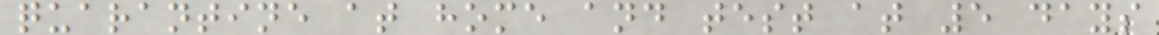quarantine at home and test at 5 days
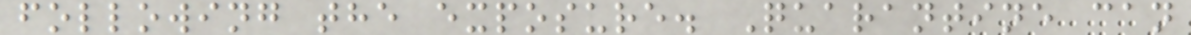following the exposure. Quarantine can
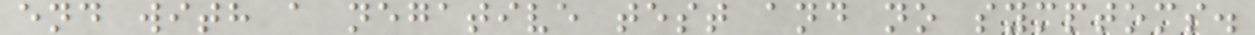end with a negative test and no symptoms.
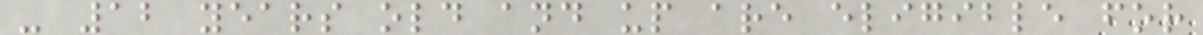- 12 years old and up are eligible for
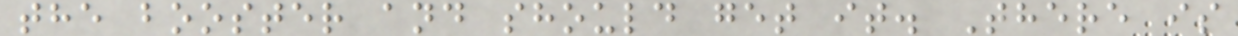the booster and should get it. There is
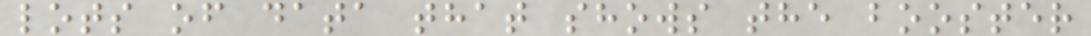lots of data that shows the booster
